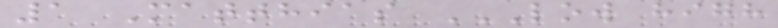1 Matthias LOW HIGH
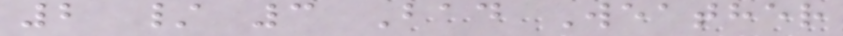2 / 3 Bad Weather
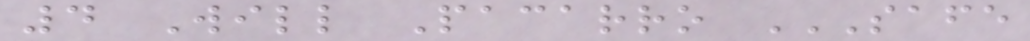4 Will Pacarro SAFE
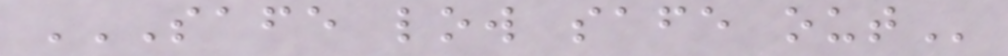SAFE LOW SAFE OUT
